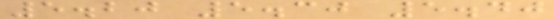5.20 5.30 5.40
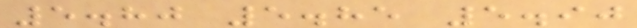5.80 5.85 5.90
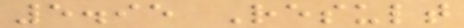5.95 Result
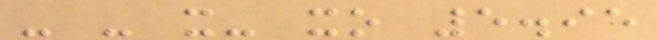- - x- xo 5.95
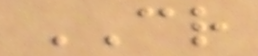CR
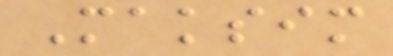Maksim
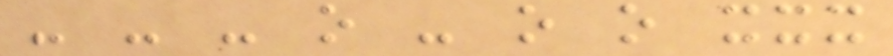- - - o - o o xxx
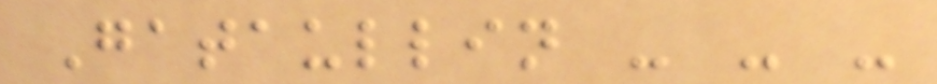Gataullin - - -
